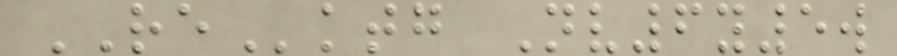REktg Nv6y5w
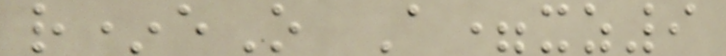r*eO A=xz9
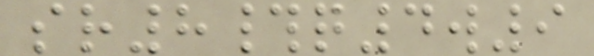sr8#q4w9
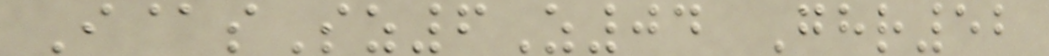I@sSz6Z04 Ghr52
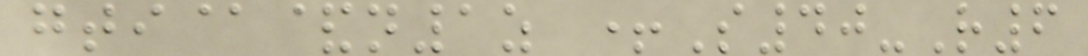gti@&n1z +S40-R6
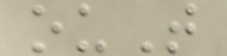ouT
